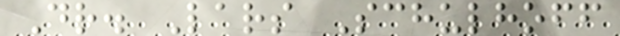Dr. Lars Schulhoff
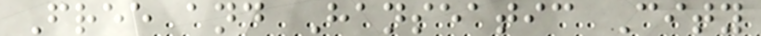Free and Hanseatic City
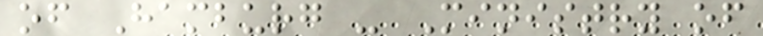of Hamburg - Ministry of
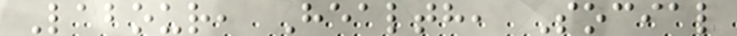Labour, Health, Social
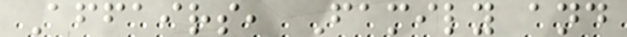Affairs, Family and
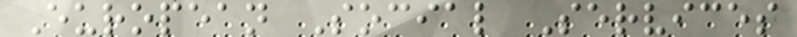European Social Services
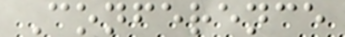Conference
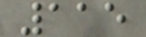115
